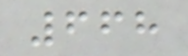668
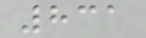831
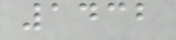1432
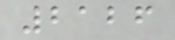2126
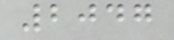2047
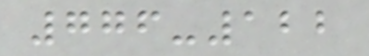776-122
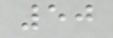50
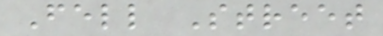Fell Street
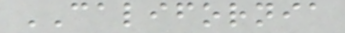CALIFORNIA
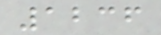1236
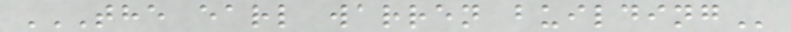THE EARL WARREN BUILDING
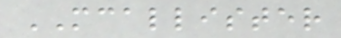MCALLISTER
